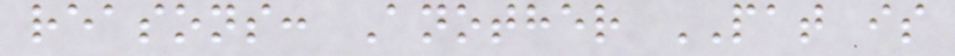reasons: Another PAT is
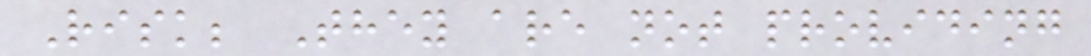Risk; They are not providing
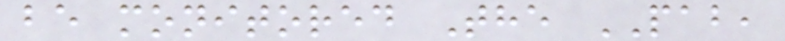be monitored The PAB,
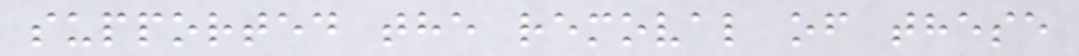supported the removal of these
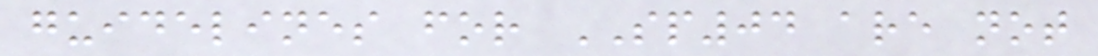guidelines for SP04 are not
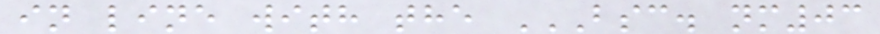in line with the BSC. NM03
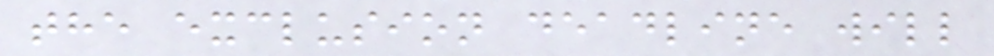the exclusion deadline will
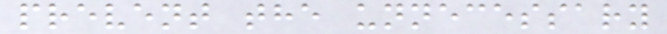prevent the unnecessary
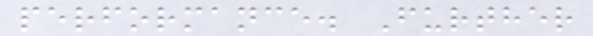performance. Further
